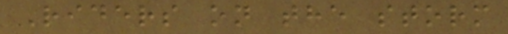Riders on the storm
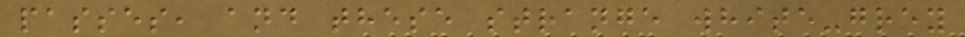passes, and these strange white-grey
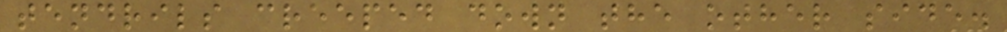tendrils creeped down the other side.
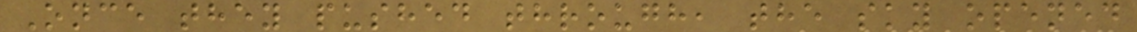Once they pushed through, the sky opened
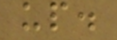up.
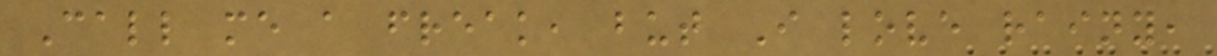Call me a freak, but I love rainy,
